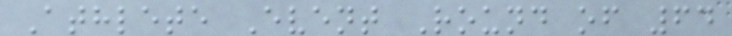Athlete Event Round of 64
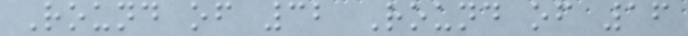Round of 32 Round of 16
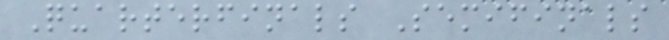Quarterfinals Semifinals
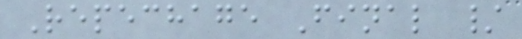Repechage Final /
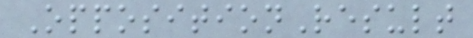OppositionResult
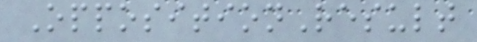OppositionResult
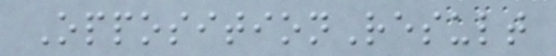OppositionResult
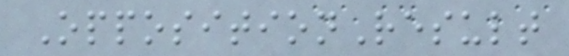OppositionResult
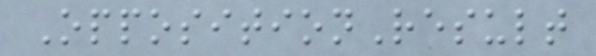OppositionResult
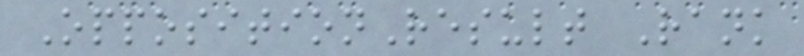OppositionResult Rank
